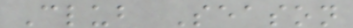Club Season
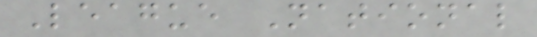League National
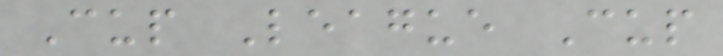Cup League Cup
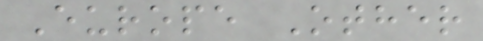Europe Other
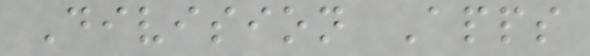Division Apps
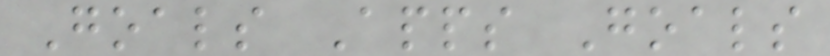Goals Apps Goals
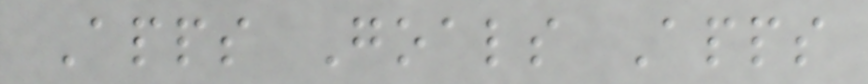Apps Goals Apps
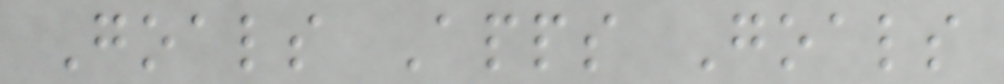Goals Apps Goals
